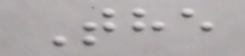The
